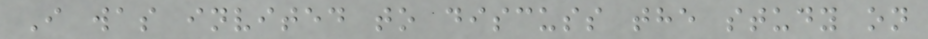I was invited to discuss the study on
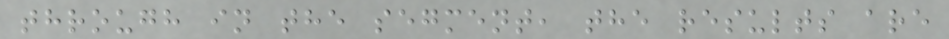through in the segment, the results are
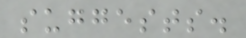suggests.
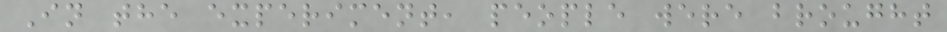In the experiment, people were brought
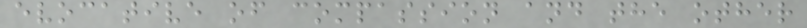evocative of compassion and the other
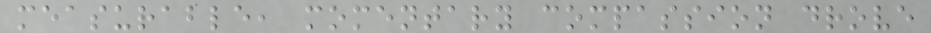measurable, momentary compassion drove
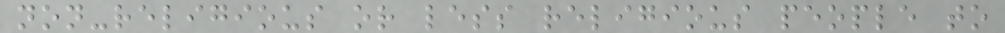non-religious or less religious people to
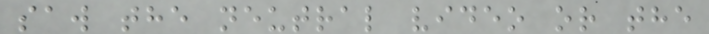saw the neutral video or the
